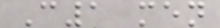C1 men
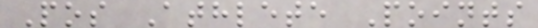Pos Athlete Points
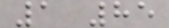1 85
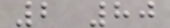2 80
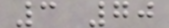3 70
